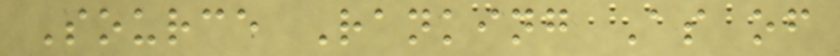Source Ranking As of
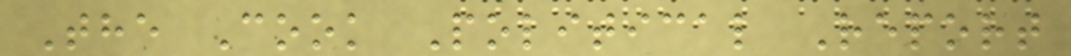The Cook Political Report
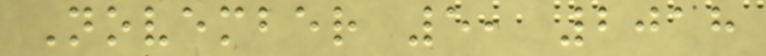November 5, 2018
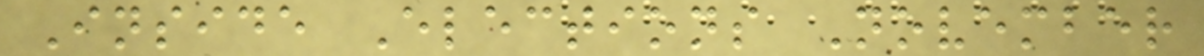Inside Elections November
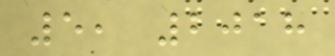5, 2018
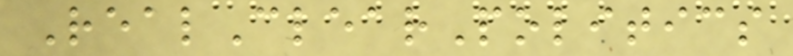RealClearPolitics
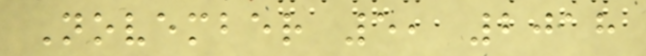November 5, 2018
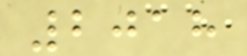2018
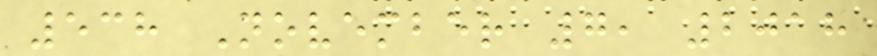538 November 7, 2018
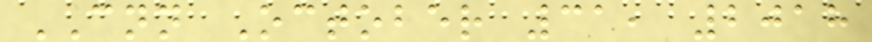CNN October 31, 2018
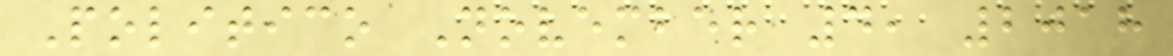Politico November 4, 2018
